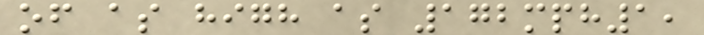of as high as 172mph1,
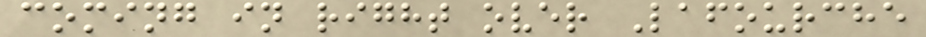coming in right over Lafourche
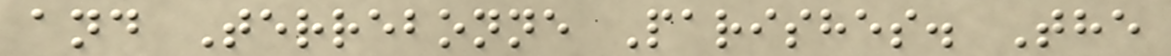and Terrebonne Parishes. The
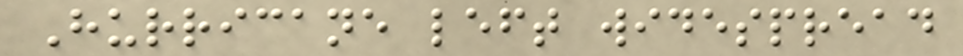Hurricane left widespread
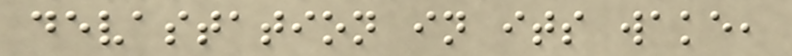devastation in its wake,
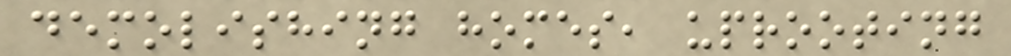demolishing homes, uprooting
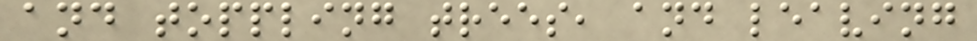and toppling trees, and leaving
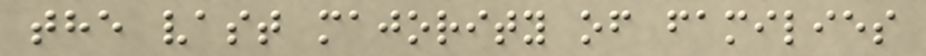the vast majority of families
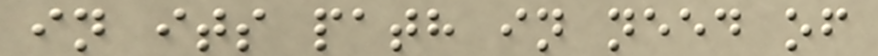in its path in need of
